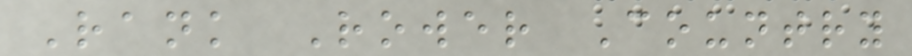Rank Rower Country
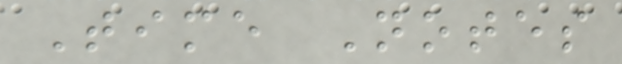Time Notes
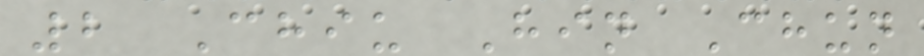2 Chiu Hin Chun
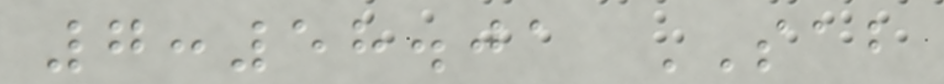7:58.01 SAB
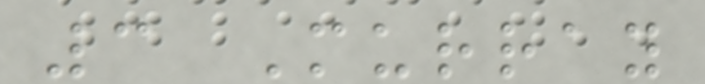3 Murray
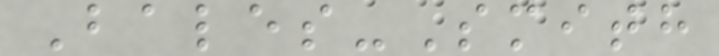Bales-Smith
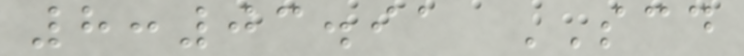8:03.91 SCD
